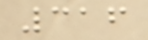316
